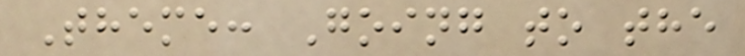Theme: Going to the
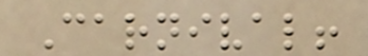Carnival!
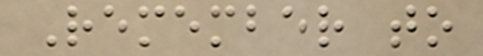Remember to
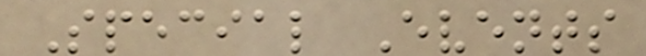Special Events
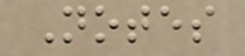Notes
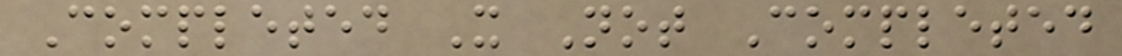Completed X Not Completed
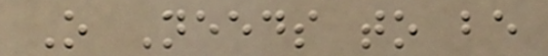O Needs to be
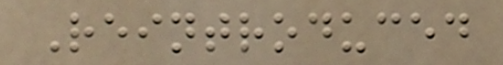Reintroduced
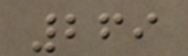269
